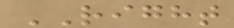RIGHT
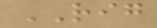RIG
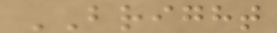BRIGHT
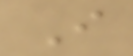I
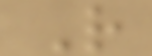R
